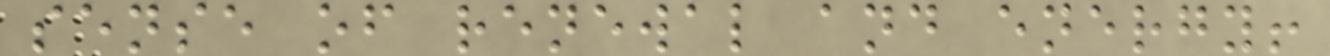sense of renewal and energy!
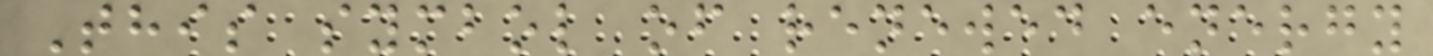This symbol of renewed energy
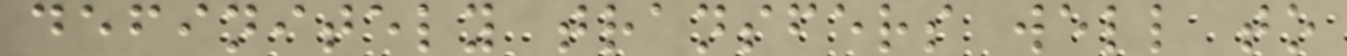definitely transfers well to
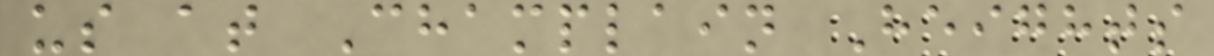us at Champlain Heights
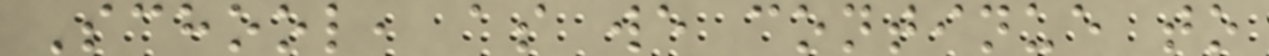School, as we continue to
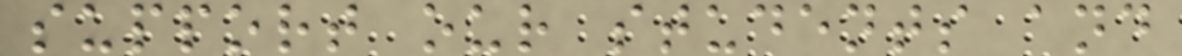support our students and
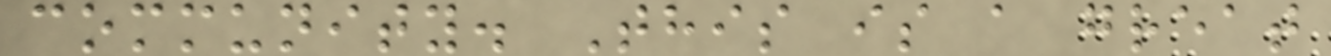community. This is a great
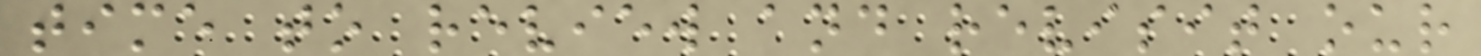time to review and revisit our
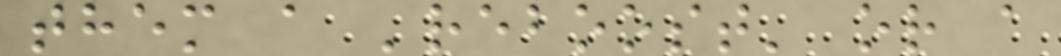them a 'reboost' or a
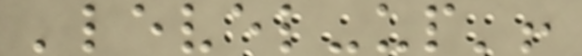'level-up'!
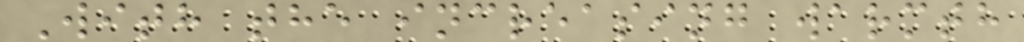With the increasing warmth
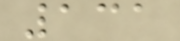131
